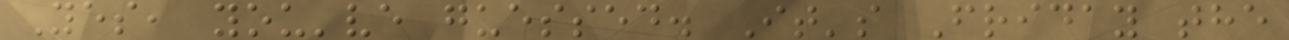Yes, you've guessed. It's Friday the
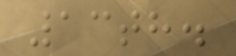13th.
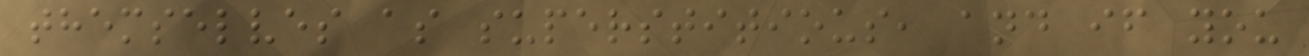themselves as superstitious, and if you
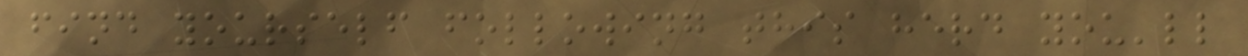find yourself following this herd you'll
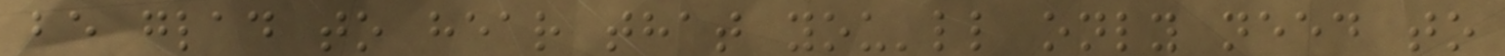be glad to hear that you'll only need to
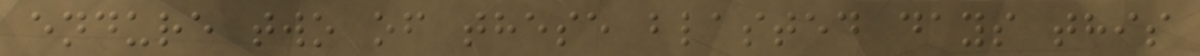endure two of these blasted days this
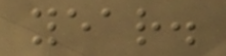year.
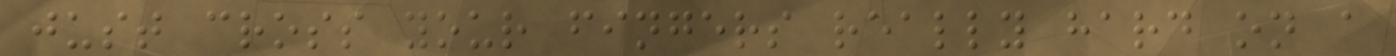just cross your fingers really hard on a
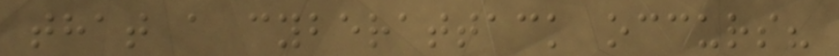that a cyberattack occurs?
